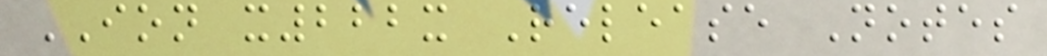ION x222x Release Notes
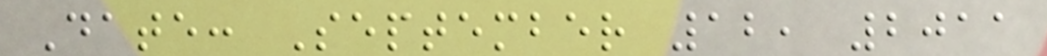Date: September 12, 2011
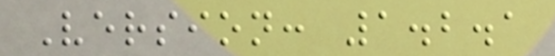Version: 1.2.1
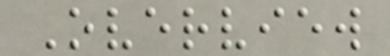Overview
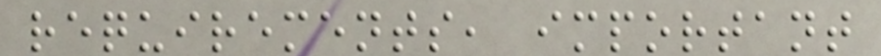requirements, important
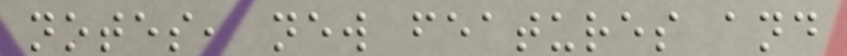notes, new features and
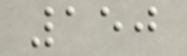150
